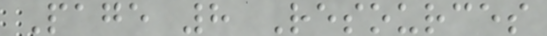Page 8 Resources
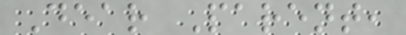Dear Parent,
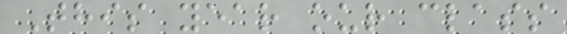This year our class
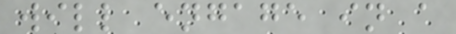will engage in a
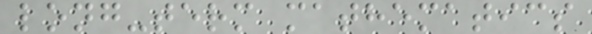long-term mathematics
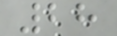28
